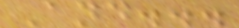And...
